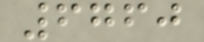6760
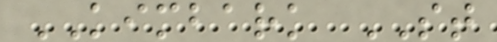KIMBARK ST
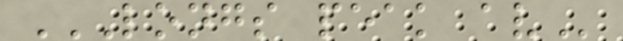LONGS PEAK AV
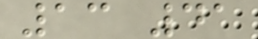13 41
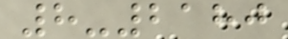8-2180
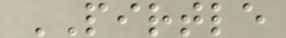PIRTLE
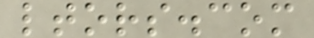ltors.com
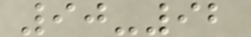90-92
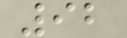92
